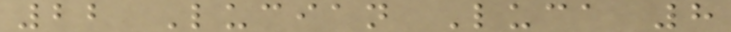22 Lucian Luca 8
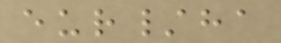eur/ha
